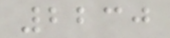2230
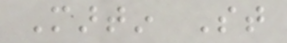Martin St
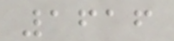1616
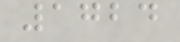1724
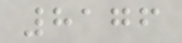8176
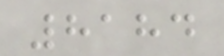8184
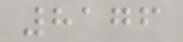8176
